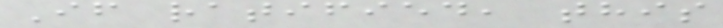If ratified, this
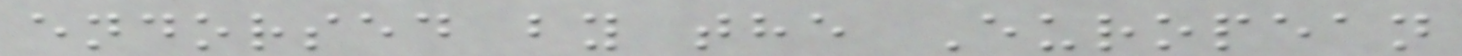endorsed by the European
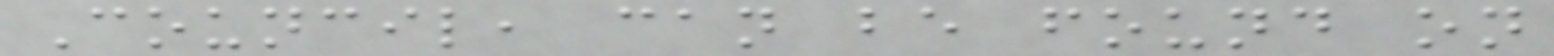Council, can be found on
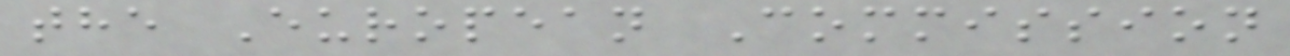the European Commission
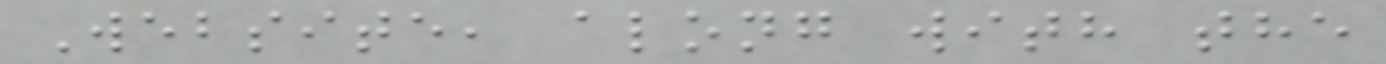Website, along with the
